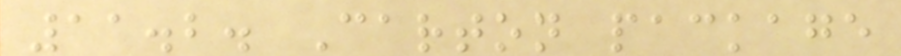11.2. Carton package
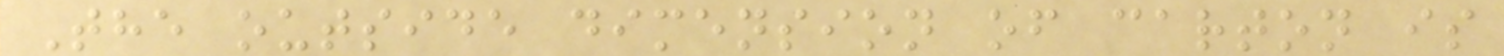The outside dimension of carton is
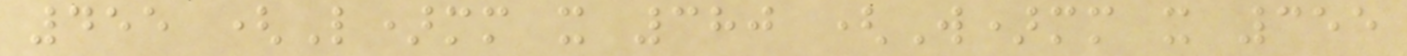455 (L)mm x 380 (W)mm x 355
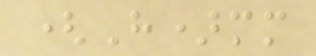(H)mm
